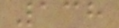138
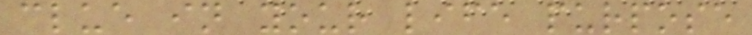clue in your life purpose
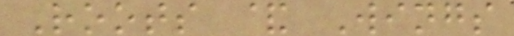Roots & Wings
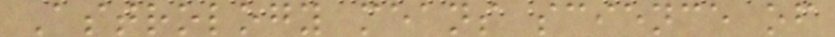Astrology means science of
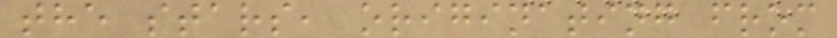the stars, originating from
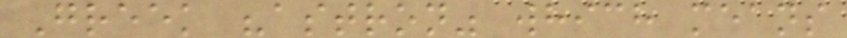Greek "astron" which means
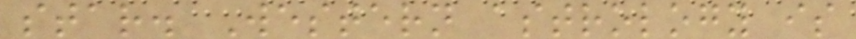star. Western astrology is
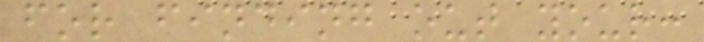for finding out your:
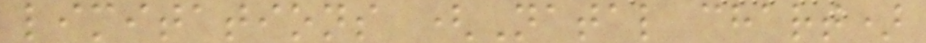limitations (Natal chart)
